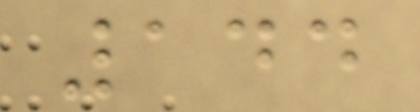144
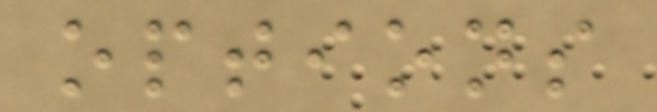options
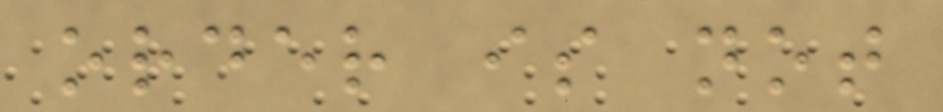order is not
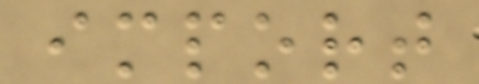import
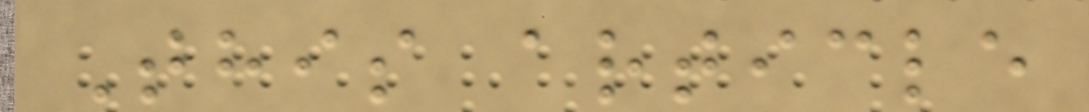This article
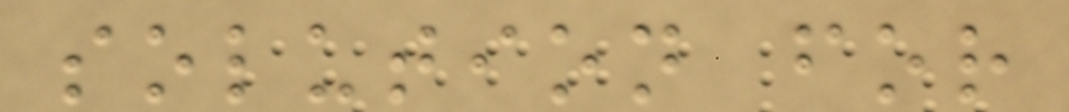solution for
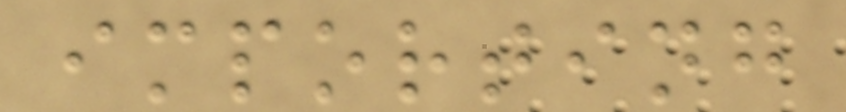importing
